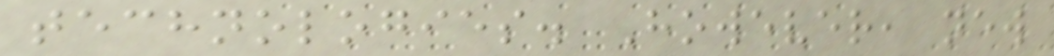technologies. However, new
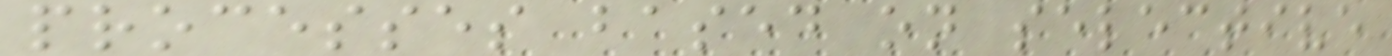processes based on selective
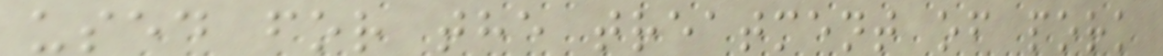used for the treatment of pork
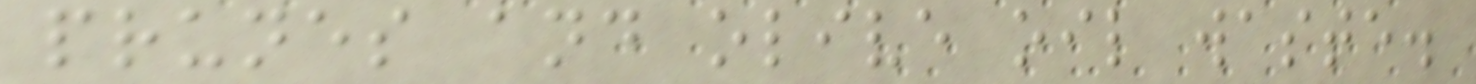prunes and olive oil waste.
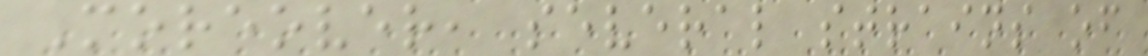Moreover, several strains of
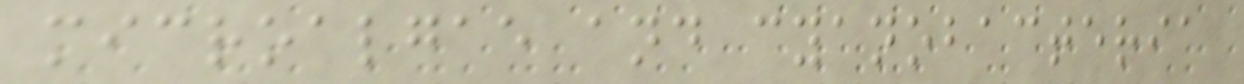microalgae and cyanobacteria
